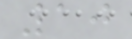10
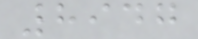8947
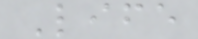Life
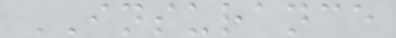INSURANCE
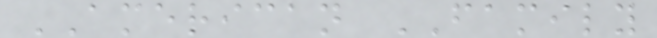AMERICAN FAMILY
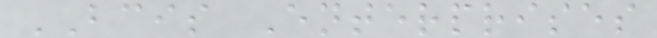BCIS Enterprises
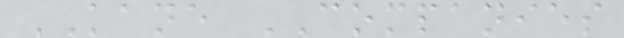KANE COMPANIES
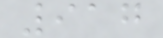917
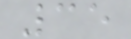35
